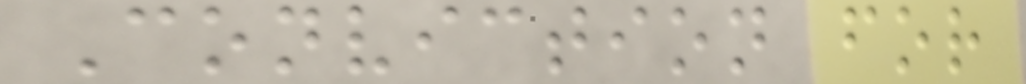Conviction for
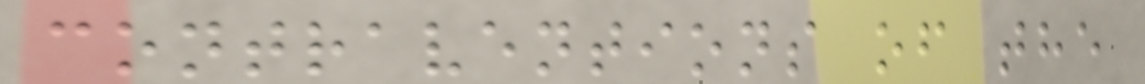contraventions of the
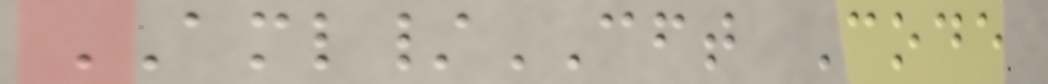AML/CFT Code
